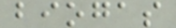biogas
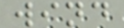wind
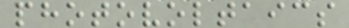photovoltaics
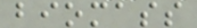biomass
